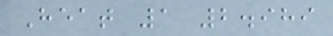Heat 1 2.989
